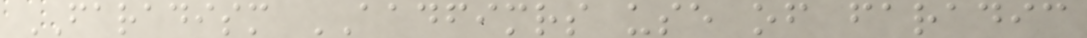FARADISM AADFIMRS use of faradic
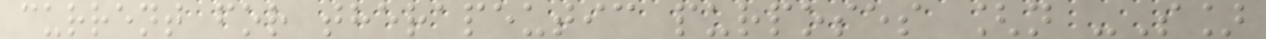current for therapeutic purposes [n -S]
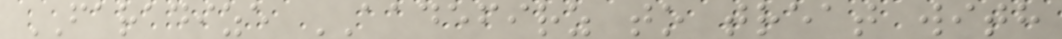FARADIZE AADEFIRZ to treat with
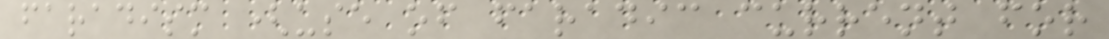faradism (use of faradic current for
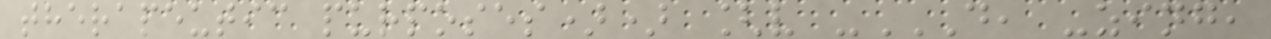therapeutic purposes)) [v -D, -ZING,
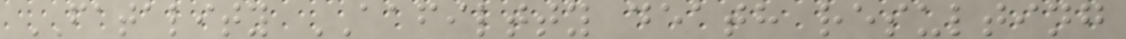FATALITY AAFILTTY death resulting
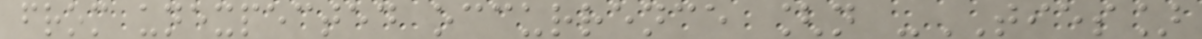from unexpected occurrence [n -TIES]
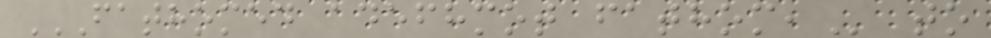FATHOMED ADEFHMOT FATHOM, to
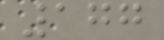177
